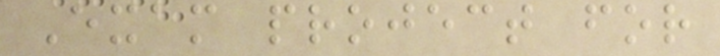Exam project for
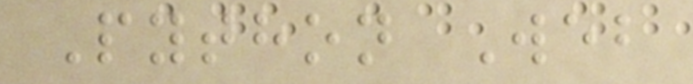Python Web
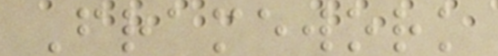Framework
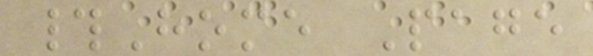#Home Page
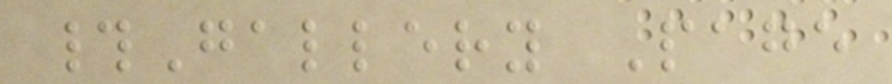#Gallery Page
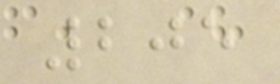205
